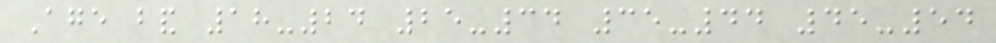Age band 18-24 25-34 35-44 45-54
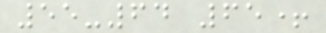55-64 65+
